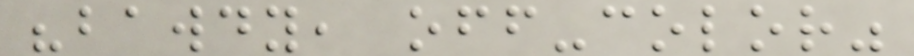"bawdy, off-color"
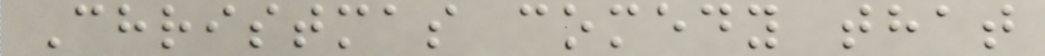Christmas comedy that
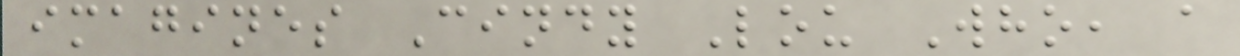imagines Cindy Lou Who, a
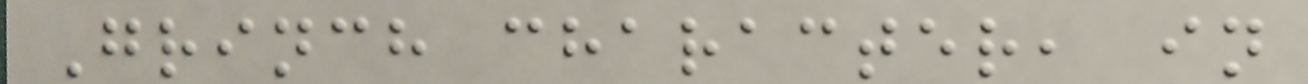Grinch character, in
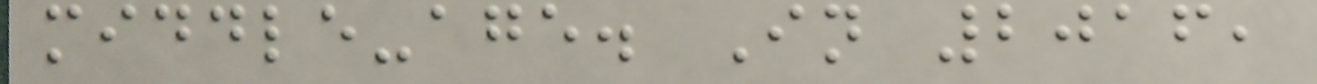middle-age. In 2016,
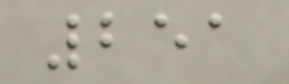251
